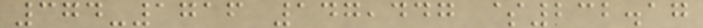374-1716 147,447 $232.17
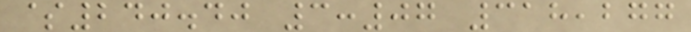$240.40 3:07 318,277
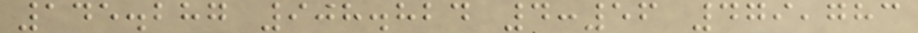145.287 908.824 4:56 479,783
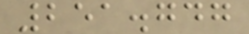251.747
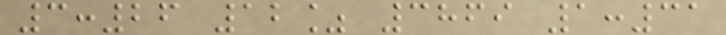3:26 12% 3869 1:31
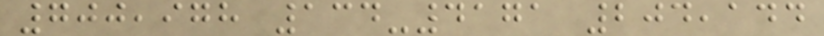700,978 134-4171 204,144
